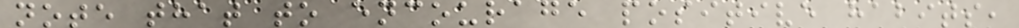note that to encourage positive habits,
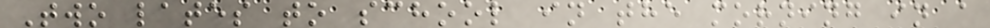Two lates to school in the morning in a
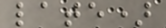late)
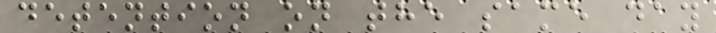detention on the same day
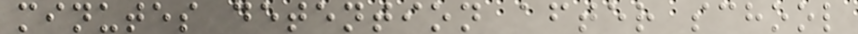minutes detention after school
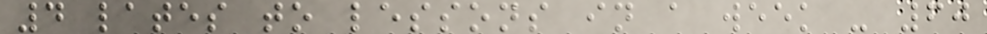4 lates to lessons in a week - 60
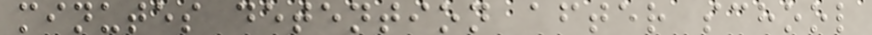minutes detention after school
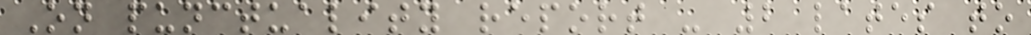On punctuality report - 2 lates to
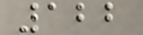122
